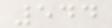544
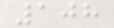108
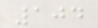104
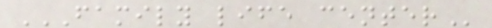FAMILY LIFE CENTER
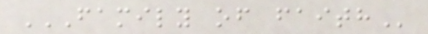FAMILY OF FAITH
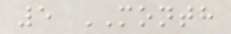5 MONTH
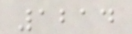1214
